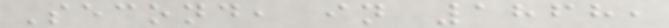Second, in 1868,
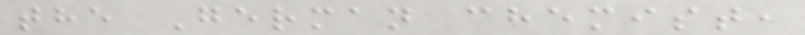the German chemist,
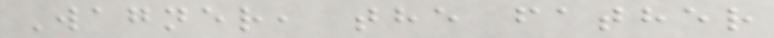Wagner, the father
